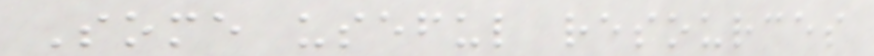Some useful resources
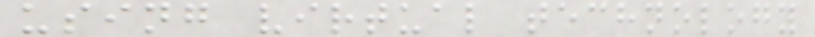using virtual technology
